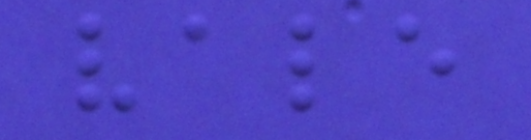vale
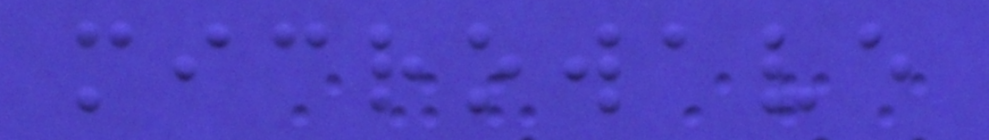microwave
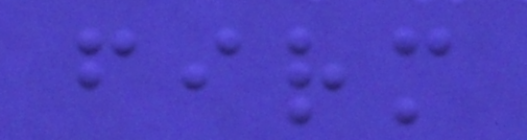firm
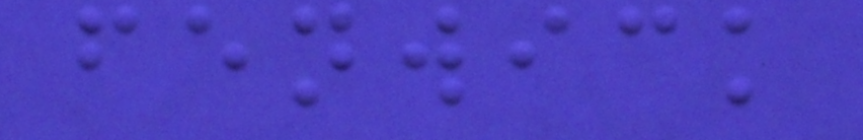fenwick
